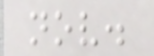nov.
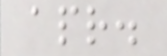apr.
